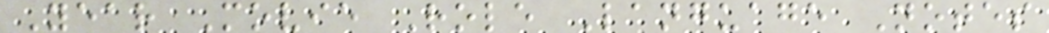Year Movie Role Language Notes
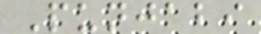Punjabi
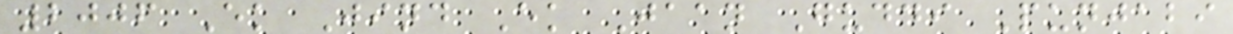2006 Ek Jind Ek Jaan Guddi Punjabi
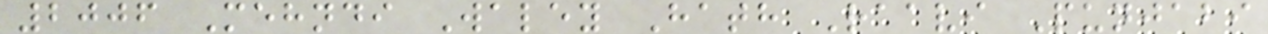2006 Mehndi Waley Hath Raavi Punjabi
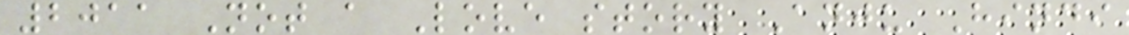2011 Not a Love story Anju Hindi
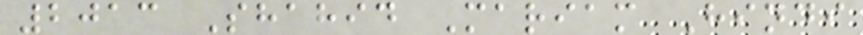2013 Shahid Mariam Hindi
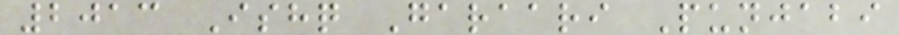2013 Ishq Garaari Punjabi
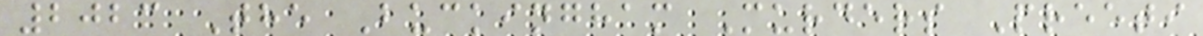2023 The Buckingham Murders Preeti
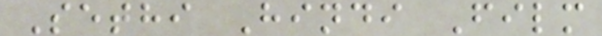Sethi Hindi Film
